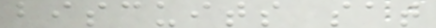biscuits sat
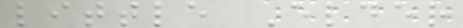little Elder
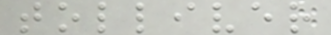tolliver
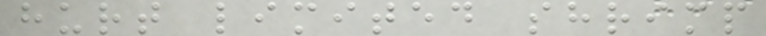hurt limited shrimp
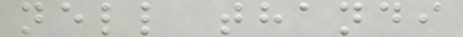nell thandi
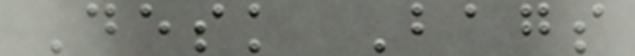Desk Bags
